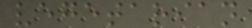vegetarian
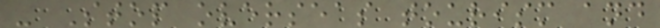- Stop overseas tourism and
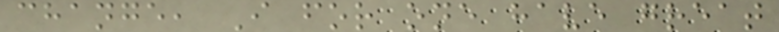change, I for one have great
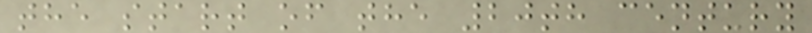the start of the 20th century
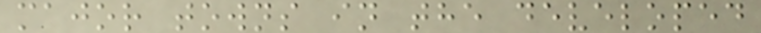major towns in the developed
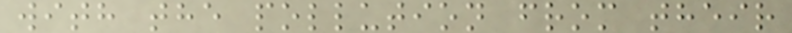with the pollution from their
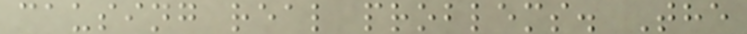causing real problems. The
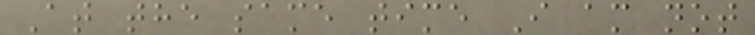At the same time I am not
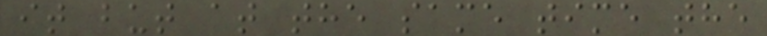it but at the same time the
